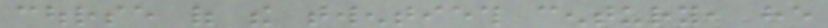course of the twentieth century, he
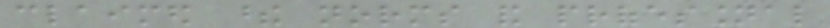claimed these norms and professional
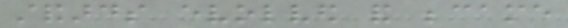standards evolved and became
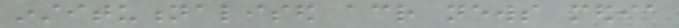institutionalised across news media
